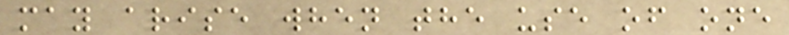may arise when the use of one
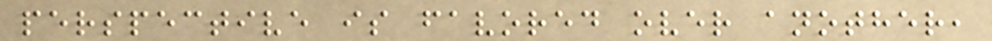perspective is favored over another,
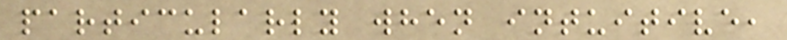particularly when intuitive,
